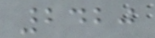2420
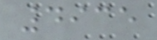4935
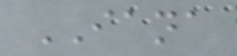IANA
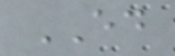ED
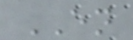EN
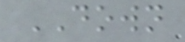DOWN
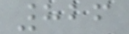826
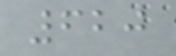620
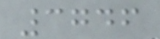3746
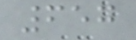657
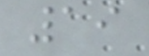19
